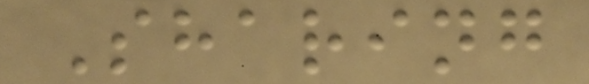Sharing
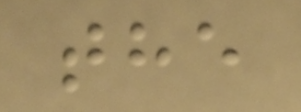the
